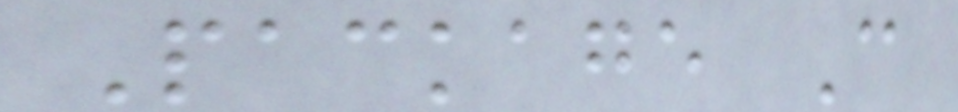Package C
